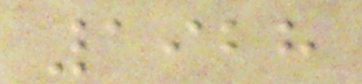1928
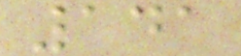141
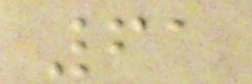61
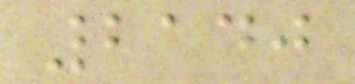2140
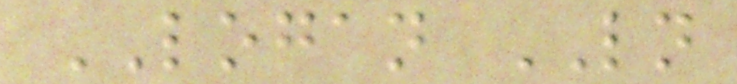LOGAN LN
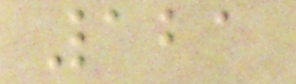121
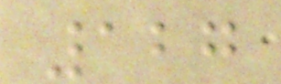127
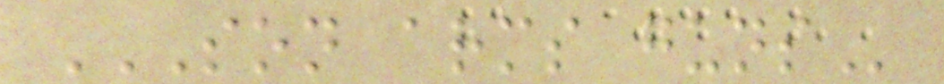SON ARMS GUNS
